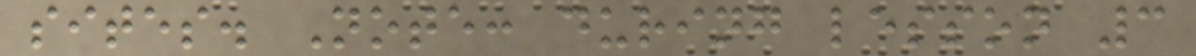sites. Note: during lesson 3
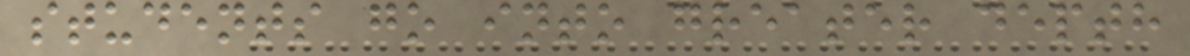students go into greater depth
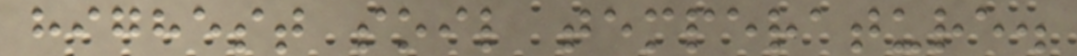highest soil temperature.
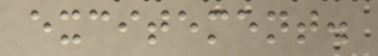excitement.
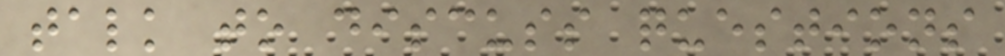talk to discuss questions
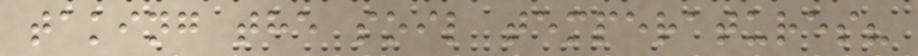taking the soil temperatures?
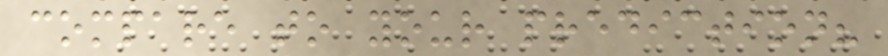compare to your prediction?
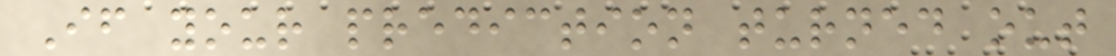If your prediction turned out
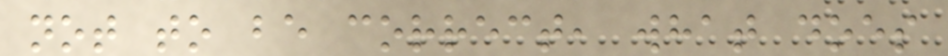not to be correct, what does
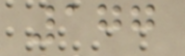177
